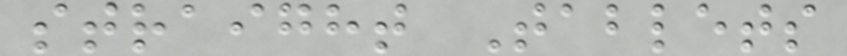straight Tablets
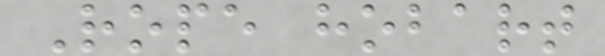Rope hobart
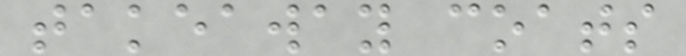takeaway coats
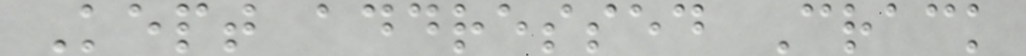Kept addressed Crack
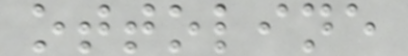ottoline
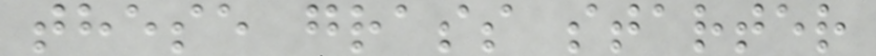these grass starter
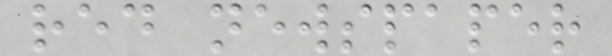red newspaper
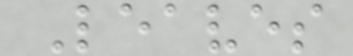Leaves
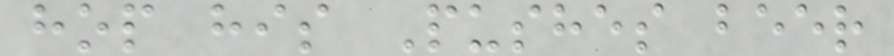hop his Pushes beer
